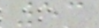53
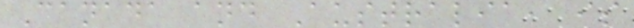Canada and Australia, is
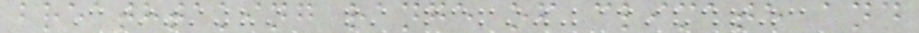breathtaking range of climate and
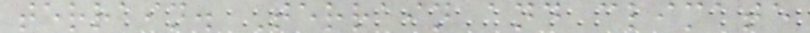terrain. Terrain and climate
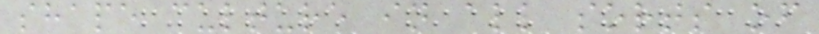shape culture in all sorts of
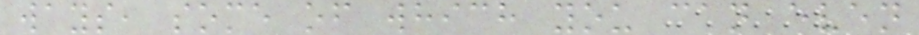ways, some of which you can even
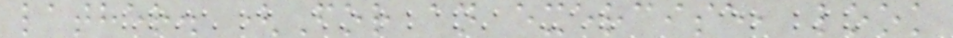lather. (For an exercise, look
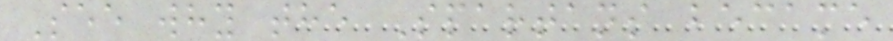See why the Spartans became
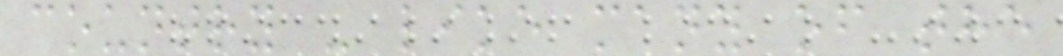country - like many of the
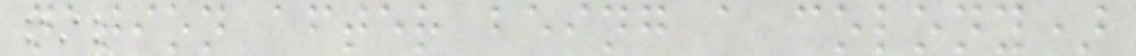nation after being a colony)
